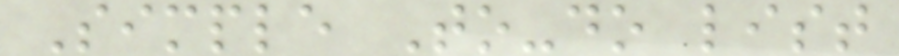Simple To-do list
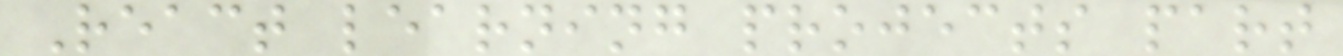React learning projects part
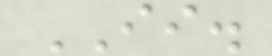II.
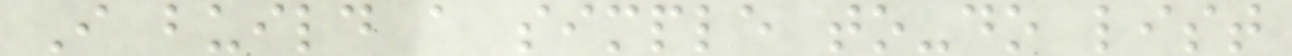I build a simple to-do list
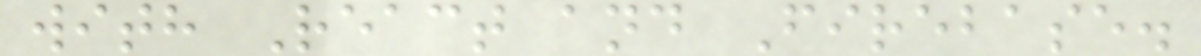with React and Firebase.
